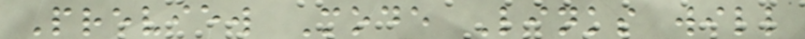Preview Mode Links will
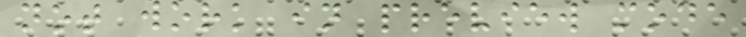not work in preview mode
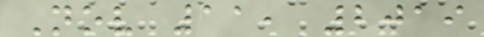Nov 11, 2019
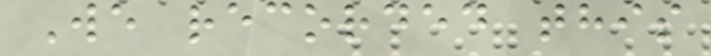We recorded this
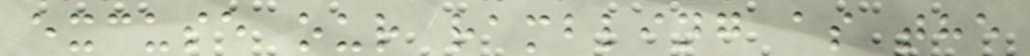excuse our rambling as the
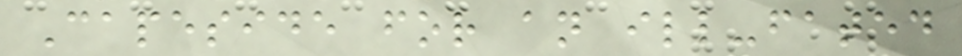Capeside for an ill-fated
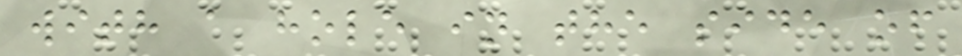with a hole in the side of
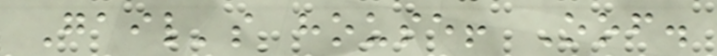Gail's house! Oof.
